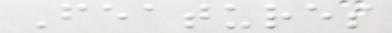Features
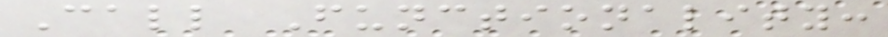Call Functionality:
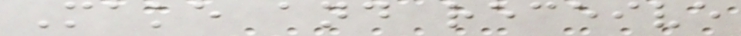Make and receive
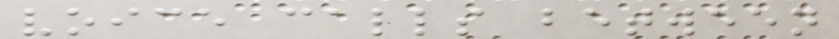voice calls between
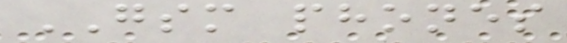GSM phones
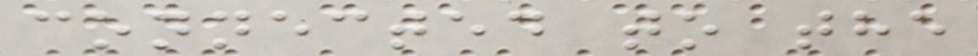connected to the
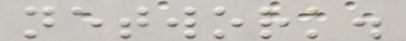network.
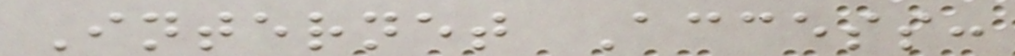Internet Access:
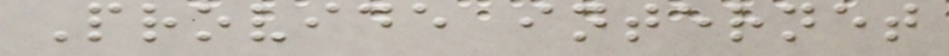Provide internet
